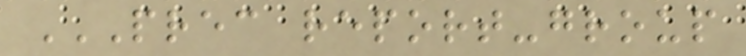PREC REPORT-GROUP
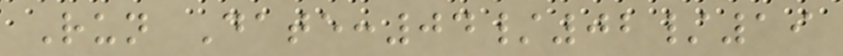Run Date:04/02/19
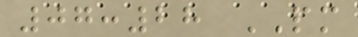07:28 PM
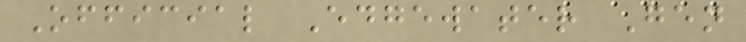Official Edgewater Gen
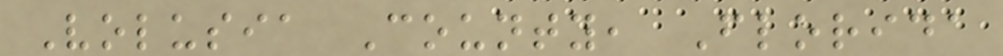Volusia County, Florida
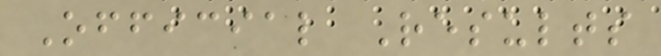Official Results
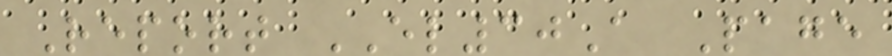Report EL30A Page
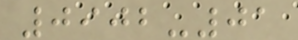0902-01
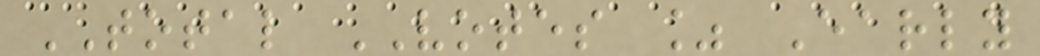TOTAL VOTES % Early
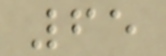65
